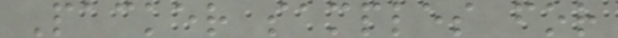Packer samples for
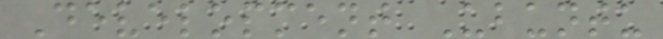Development Ubuntu
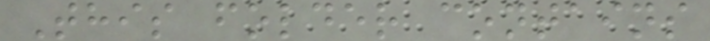This folder contains
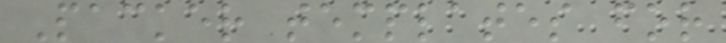Packer templates for
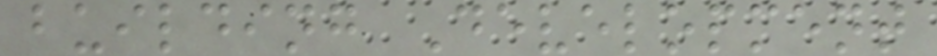building Development
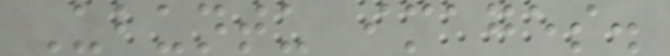Ubuntu images.
